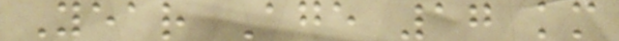Year Age 17 km
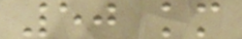50 km
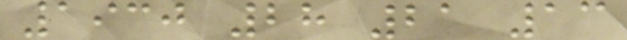1930 28 21 13
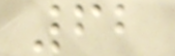62
